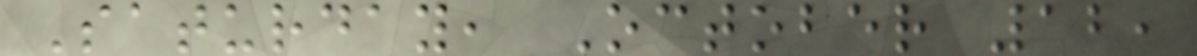Saturday, October 12,
